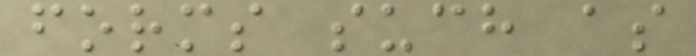forms such as
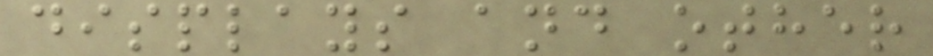displays and other
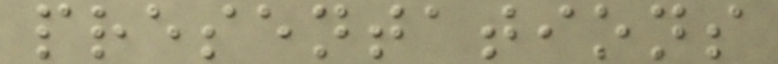presentations
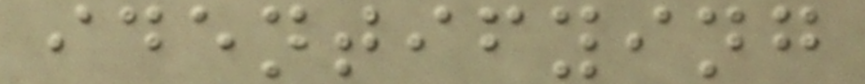identifying
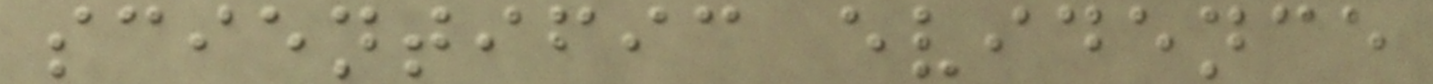scientific evidence
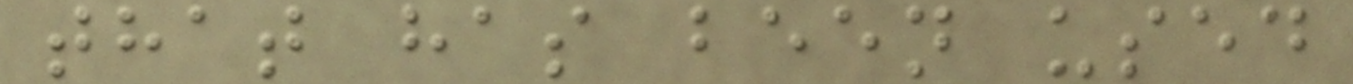that has been used
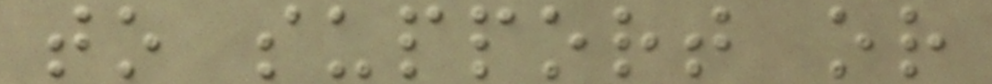to support or
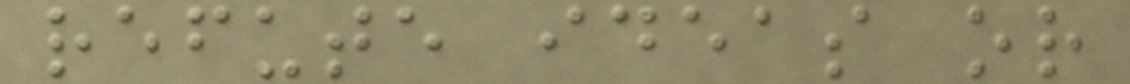refute ideas or
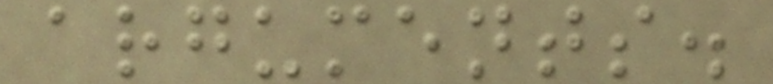arguments.
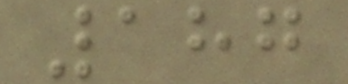187
